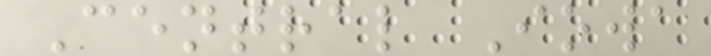Central Iowa
